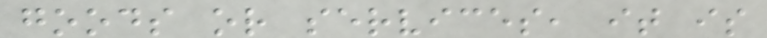goods or services, it is
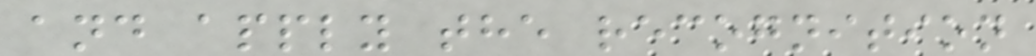and apply the recognition
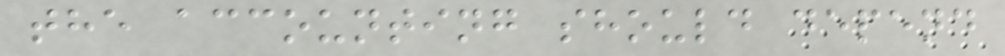the accounting should depend
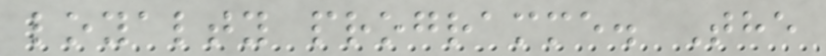loyalty programme. The
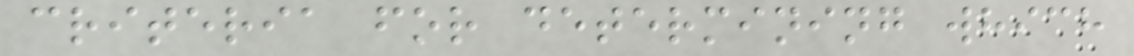criteria for determining which
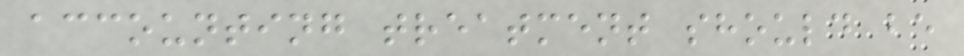accounting treatment should be
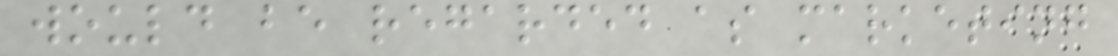would be regarded as marketing
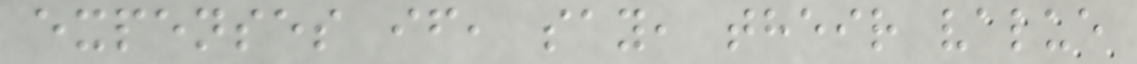expenses if, say, their value
